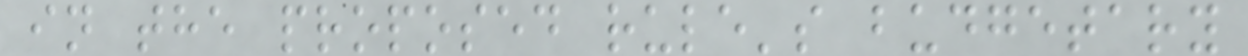in the proposed rule's budgetary
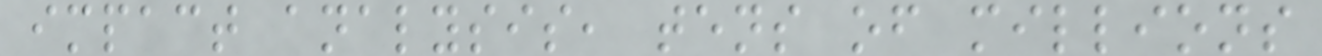impact analysis, tens of millions
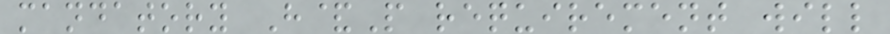mandatory H&P requirement will
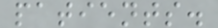patients.
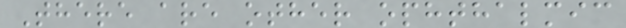There are other ophthalmic
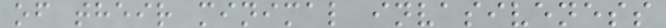of their minimal invasiveness
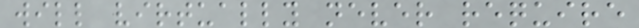will virtually never require
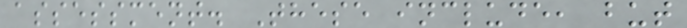assessment. These include, but
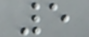5
